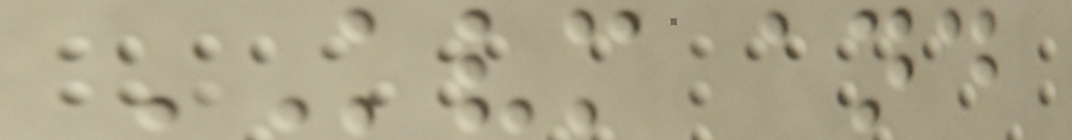KVM and
